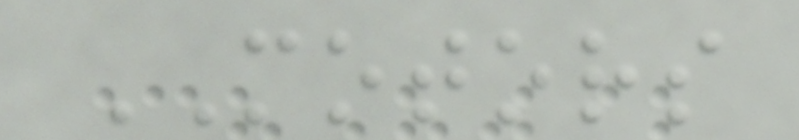MOTORS
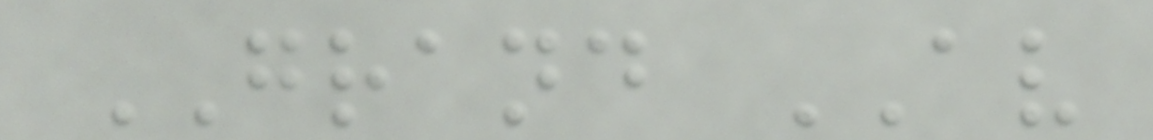GRAND AV
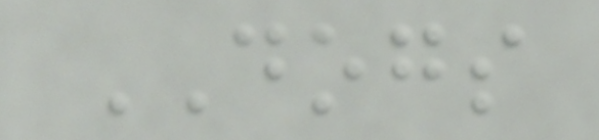DOGS
